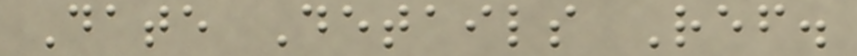Date Details Ref.
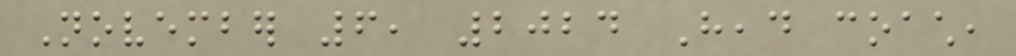November 6, 2024 Head coach,
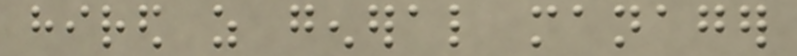hired as general manager
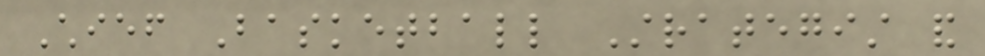Chief Basketball Strategist and
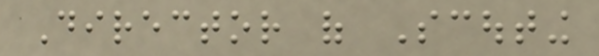Director of Scouting
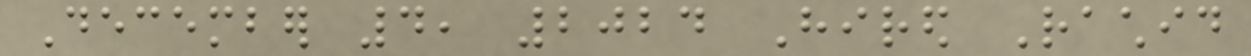December 4, 2024 Hired Rachid
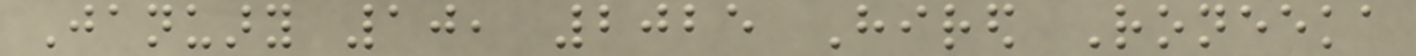January 10, 2025 Hired Roneeka
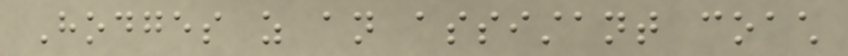Hodges as an assistant coach
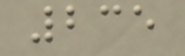235
